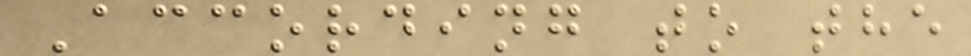According to the
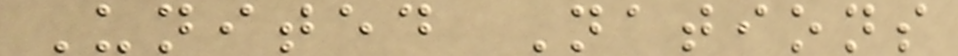United Nations
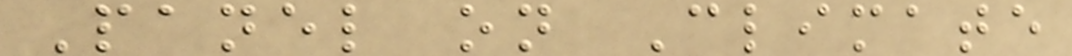Panel on Climate
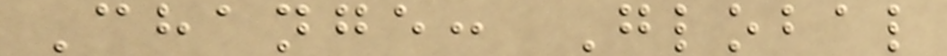Change: Global
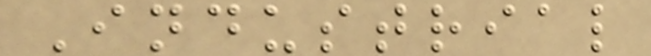Industrial
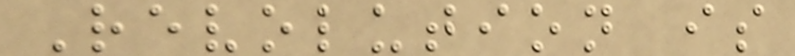Revolution is
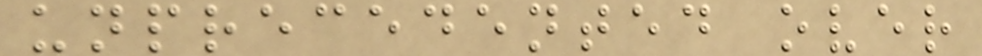unprecedented over
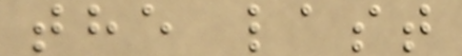the last
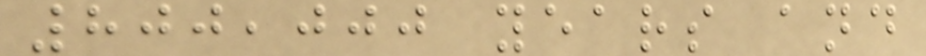800,000 years and
